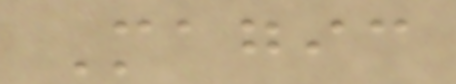Magic
